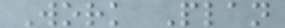Work Plan
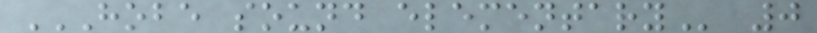HOBE SOUND ELEMENTARY 0
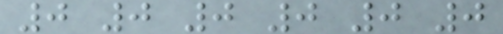0 0 0 0 0 0
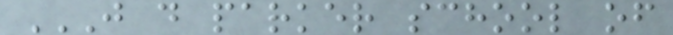J D PARKER SCHOOL OF
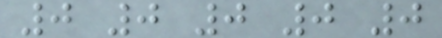0 0 0 0 0
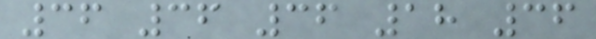36 36 36 18 36
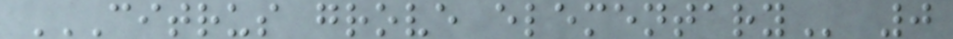CITRUS GROVE ELEMENTARY 0
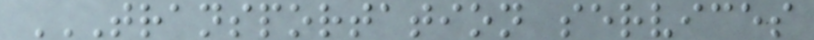TRANSPORTATION SERVICES
